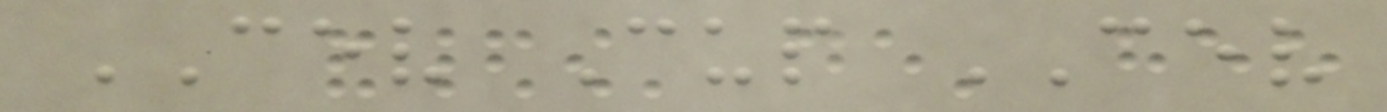CEV Cup CEV
